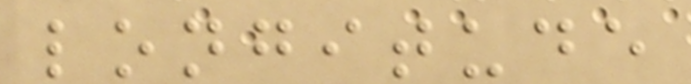longitude
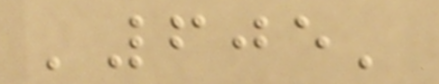'605'
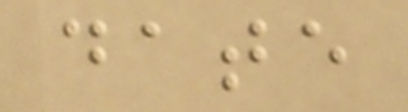date
